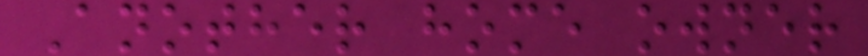Another home owner
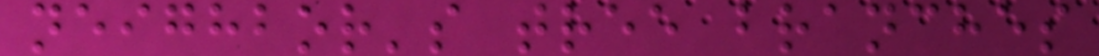neighbor's tree branches
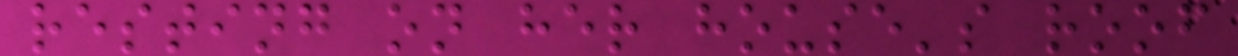resting on her house's roof
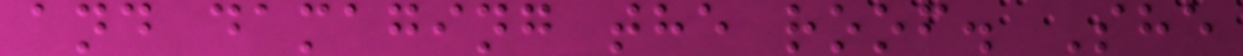and damaging the roof. She
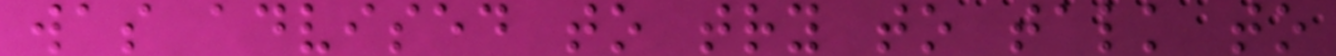was advised to try to talk to
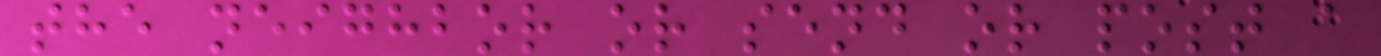the neighbor or send or post a
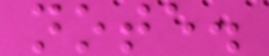note.
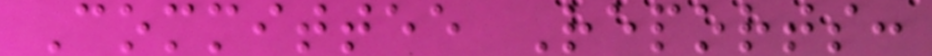Committee Reports:
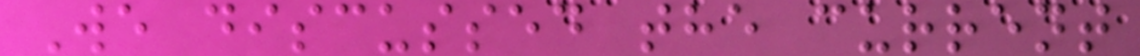We discussed the current
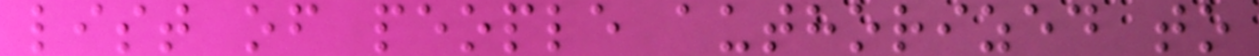list of people authorized to
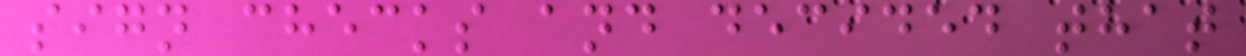sign checks and decided that
